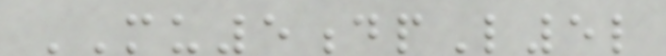MU5dpL5l
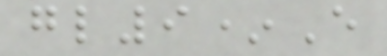gl9*E
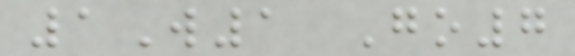1W1 Go7
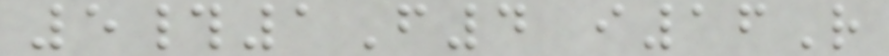5#1F4 i16R
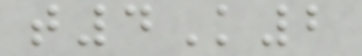t4K2
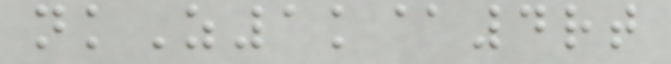nkZ1k@4rt
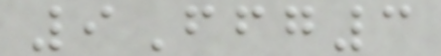9Ffg3
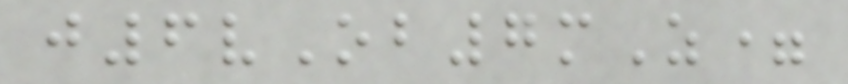j6vOb7mZ=
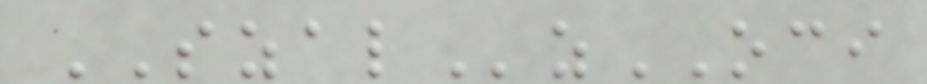SZALzOCI
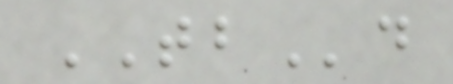TBd
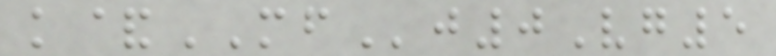k&MFj0Vg5
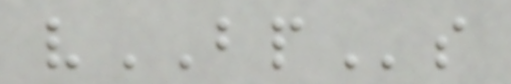vBPs
